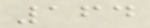164
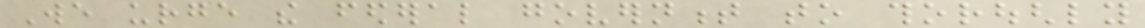We urge the federal government to thoroughly
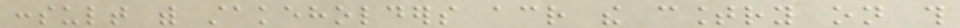consult with stakeholders across the country on this
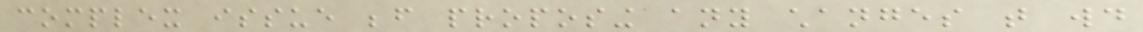complex issue before proposing any changes that would
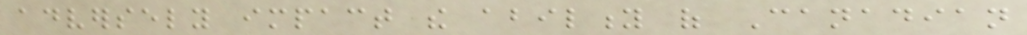adversely impact the ability of Canadian
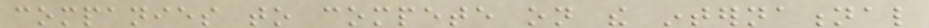companies to compete on the international
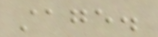stage.
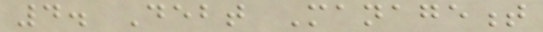4. Debt Management
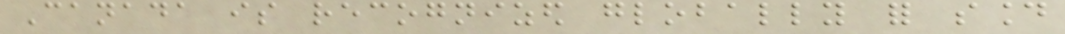Canada is recognized globally for sound
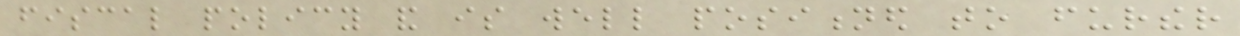fiscal policy and is well positioned to further
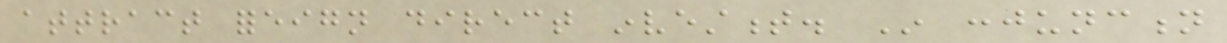attract foreign direct investment. In conjunction
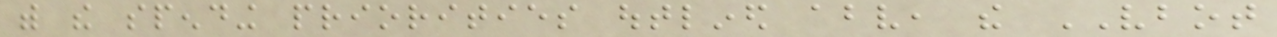with the spending priorities outlined above, the VBOT
